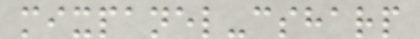mixpanel-csharp
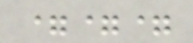===
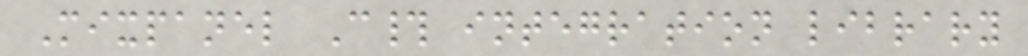Mixpanel C# integration library
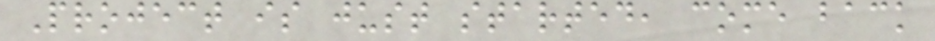Project is just started, come back
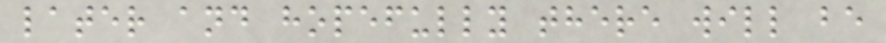later and hopefully there will be
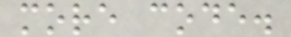more code.
